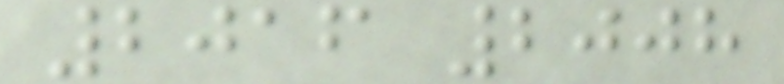2016 2008
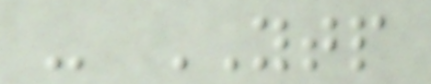- YTP
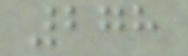278
